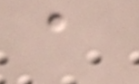a
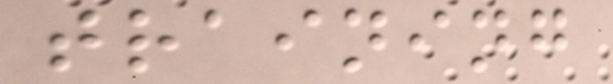training
